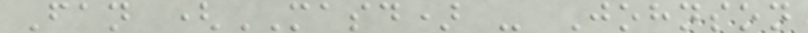Fan (MASD) - Johnson
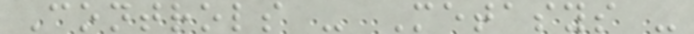Controls - Metasys -
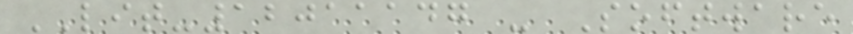LIT-12011147 - Software
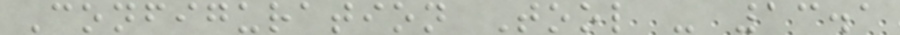Configuration Tool - 13.1
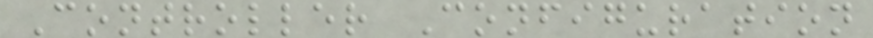Controller Configuration
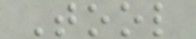Tool
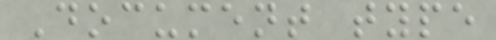Document type
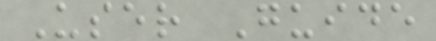User Guide
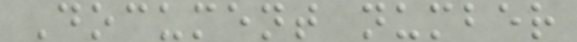Document number
